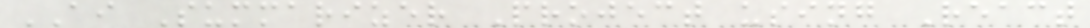AI Summarizer Project using React
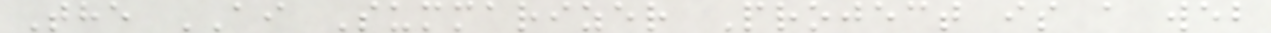The AI Summarizer Project is a web
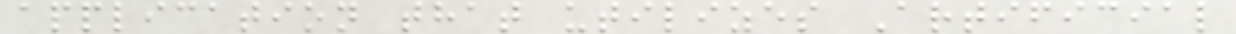application that utilizes Artificial
